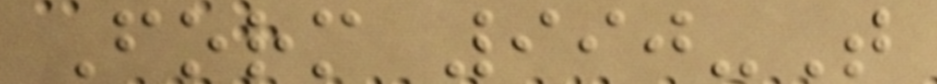Form 990-T
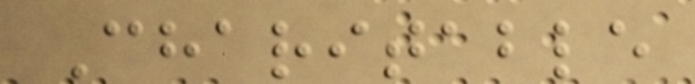Charitable
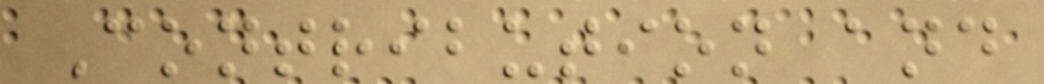Contribution and
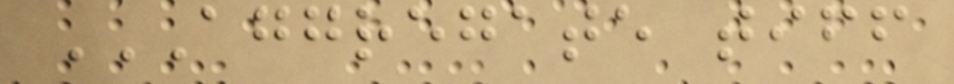AGGREGATE TIFF
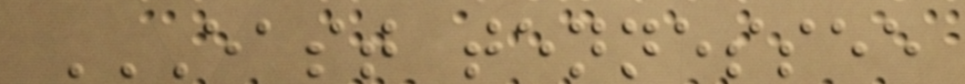EAST TENNESSEE
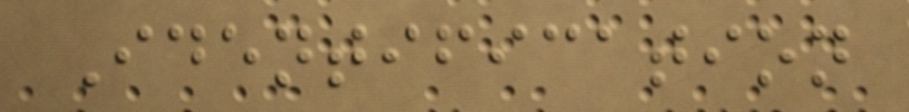Identification
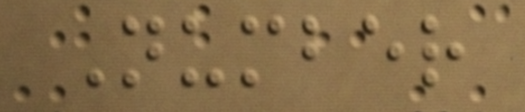Number
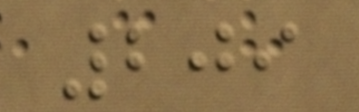209
